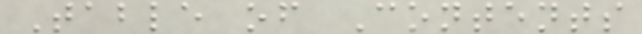Table of Contents
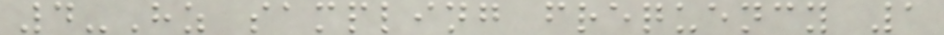4-Hz sampling frequency 1
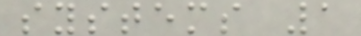systems 1
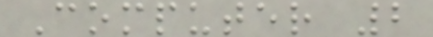Computer 2
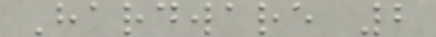Hardware 2
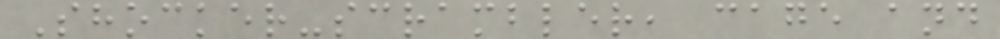Shocker-scrambler, cage and
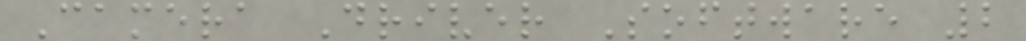Camera Driver Software 2
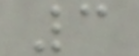3
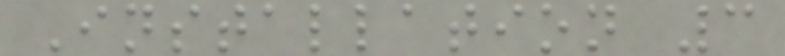Installation 3
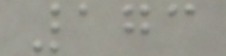173
